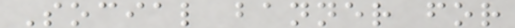Social banner for
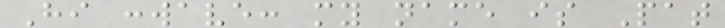Hi :wave: my name is Pat
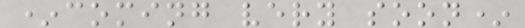*coming very soon*
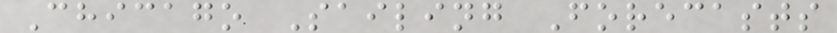Chicago Sailing Forecasts
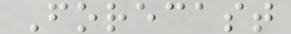Forecast
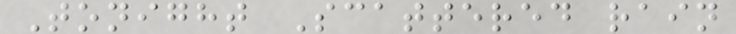Tonight Scattered rain
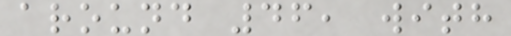around 46, with
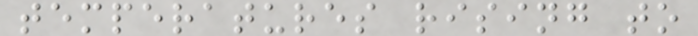temperatures rising to
